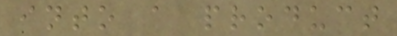into a product
